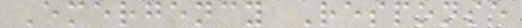Emergency Response
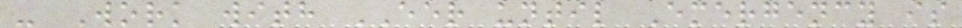- Work with EER until Emergency is
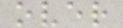over
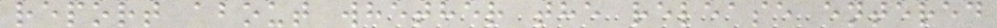report about whether the release entered
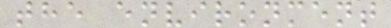the environment
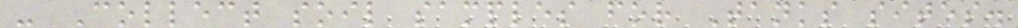- Collect soil samples for Tanks sites.
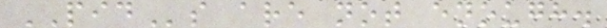PIDs are not enough.
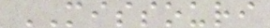MISSOURI
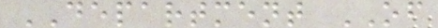DEPARTMENT OF
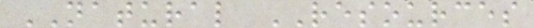NATURAL RESOURCES
